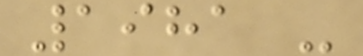1981 -
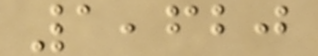1,620
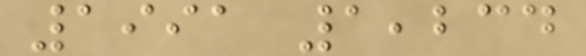1991 1,234
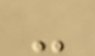-
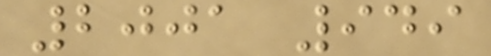2001 949
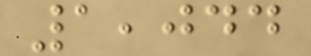1,044
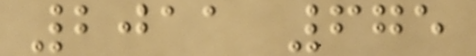2011 675
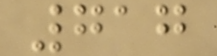717
